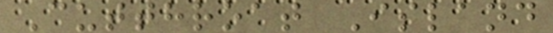Cutthroat Island
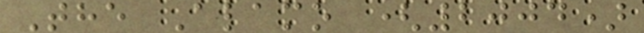The Alamo (2004)
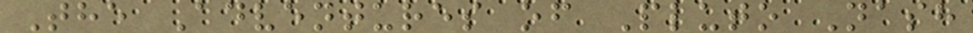The Adventures of Pluto Nash
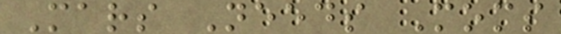Mars Needs Moms
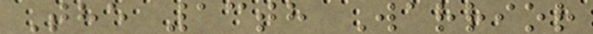The 13th Warrior
